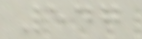547
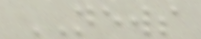NEWS
